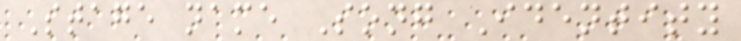Stage name Song Identity
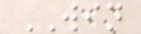WIN
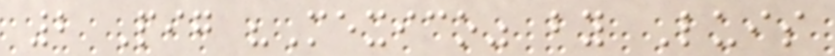2 Pig "Mexico" by Luis
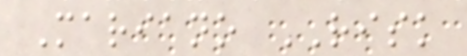Mariano RISK
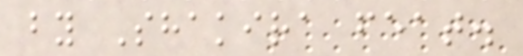by Shakira feat.
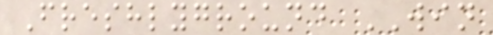Freshlyground WIN
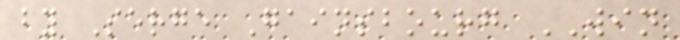by Serge Gainsbourg WIN
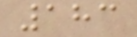183
